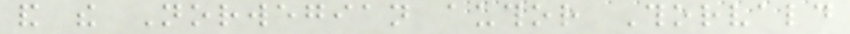and the Norwegian author Thorvald
